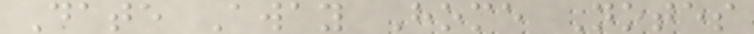Date Away Home Notes
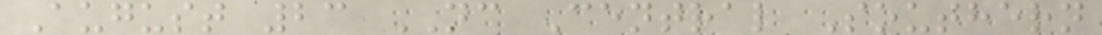August 23 NC Central Southern
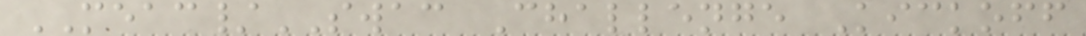MEAC/SWAC Challenge Kickoff
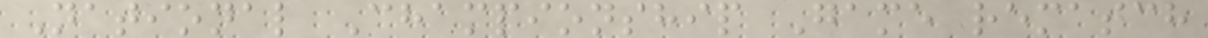National Championship Game rematch
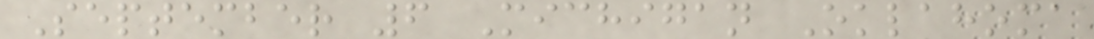September 6 Michigan Oklahoma
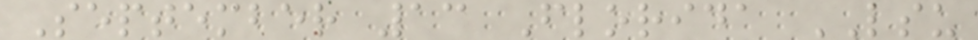September 13 Florida LSU
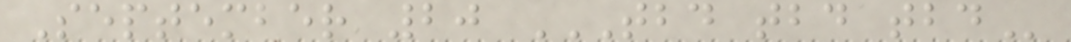September 20 TBD TBD TBD
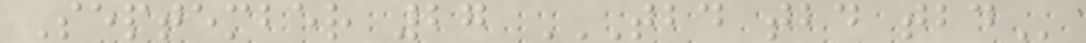September 27 TBD TBD TBD
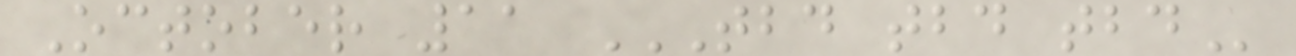October 11 TBD TBD TBD
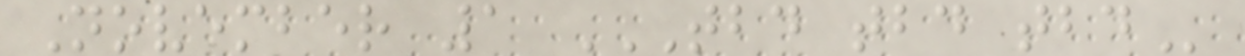November 1 TBD TBD TBD
